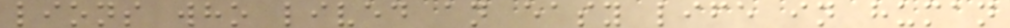lions who lived an easy life in human
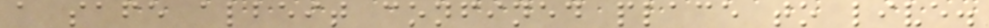a safe albeit confined place to live.
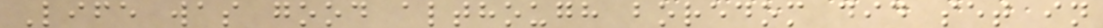Life was good although boredom did set in
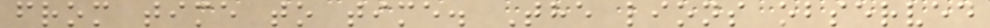from time to time. The lions observed
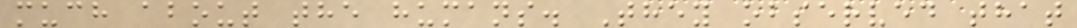much about the humans. They observed that
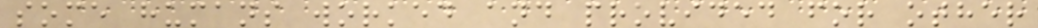some humans worked and provided for other
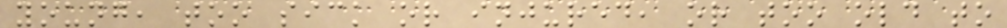young, too sick or injured, or too old to
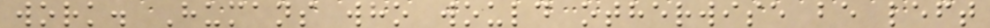work. Humans who would otherwise be left
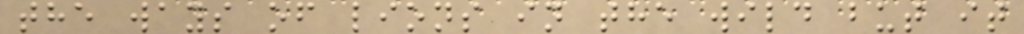the ways of lions in the wild but it
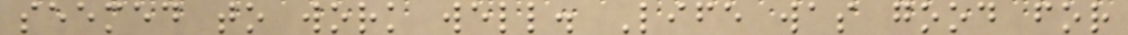seemed to work well. Life was good for
